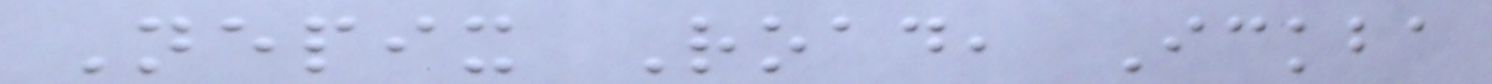Nepix Road, Ickba
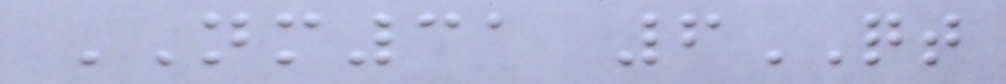NM31 6QT
